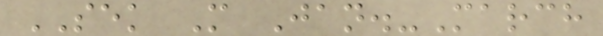SEK M Jan.-March
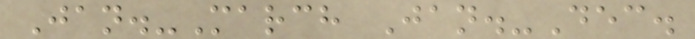Jan.-March Jan.-Dec.
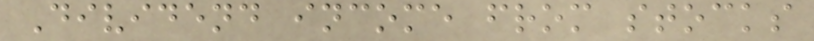Dividend income from stocks
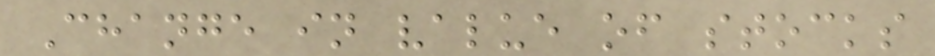Change in value of stocks
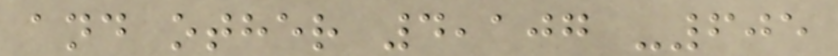and other 4,107 -605
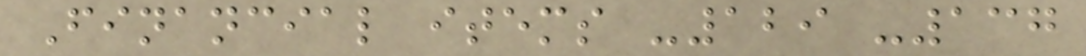Financial items -129 -137
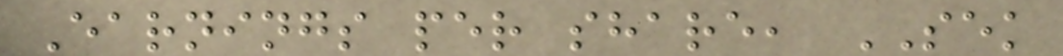Earnings per share, SEK
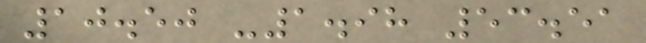10.50 -1.98 53.51
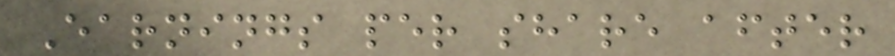Earnings per share after
